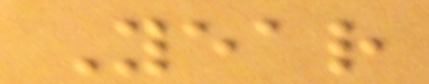Year
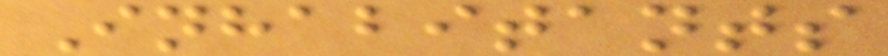Inhabitants
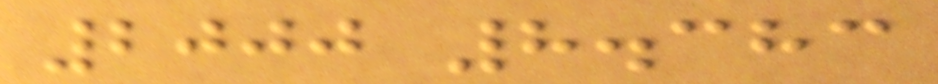2000 8.383
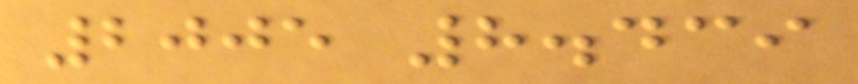2005 8.439
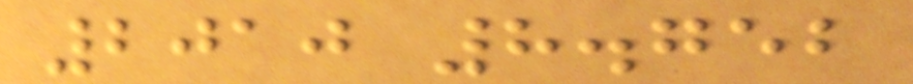2010 8.752
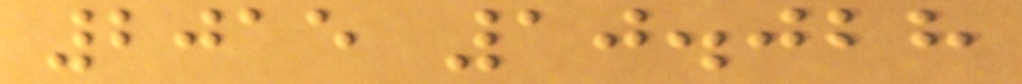2015 10.028
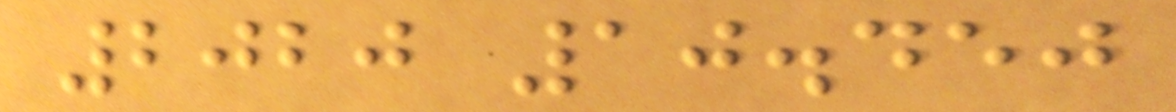2020 10.450
